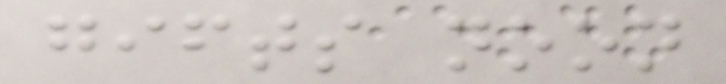gifts noon
